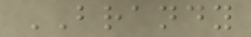BRANDY
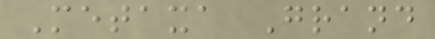Metaxa Grand
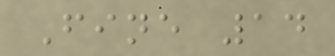Fine 14
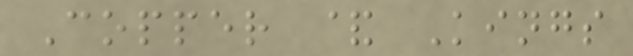Copper & Kings
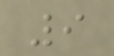9
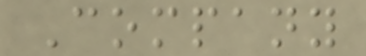Company
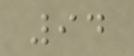94
